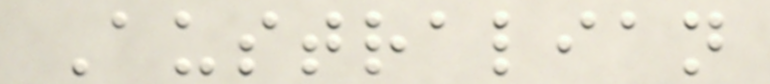Australian
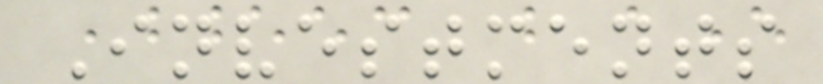Investments
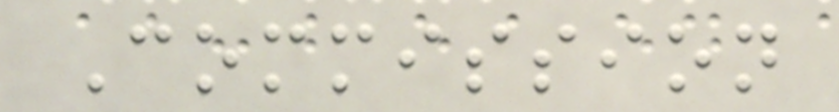Commission
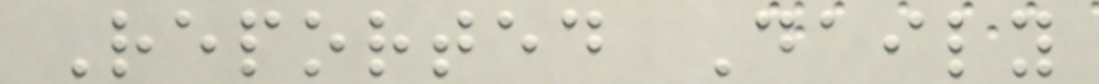Reported Daily
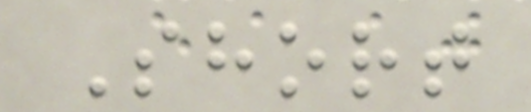Short
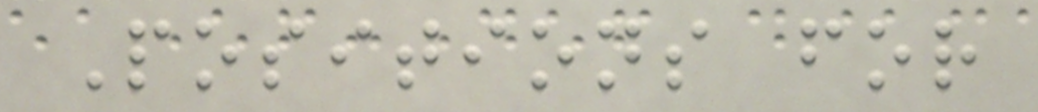Positions for
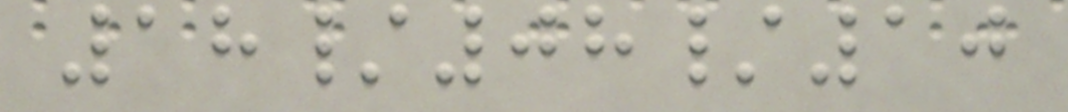18/08/10
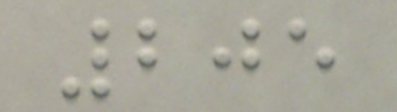205
